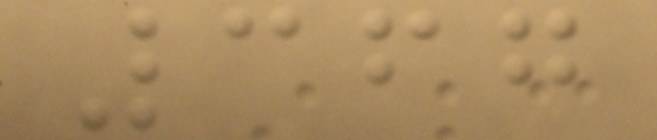367
